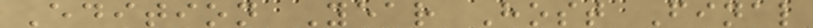Edition Year Host Final
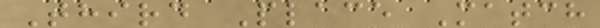Third Place Match
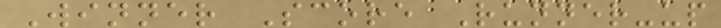Winner Score Runner-up
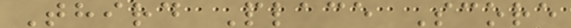Third Place Score
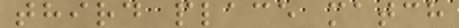third place match
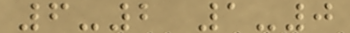6-2 1-0
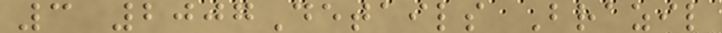3 2007Details Brazil
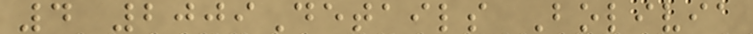4 2009Details Bolivia
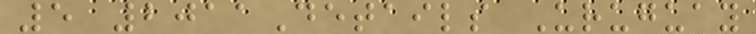5 2011Details Uruguay
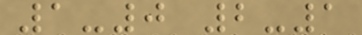1-0 2-1
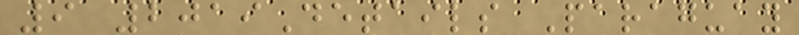9 2019Details Paraguay
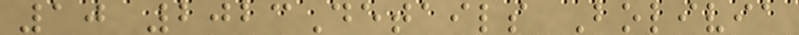10 2023Details Bolivia
